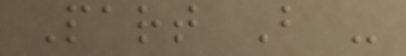Part B -
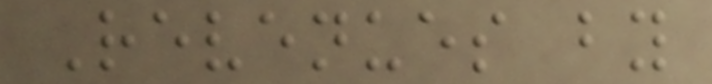Revenues by
